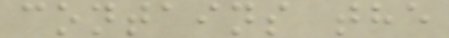contains the
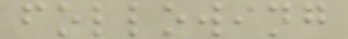following
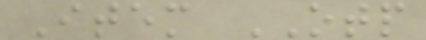Item OTP
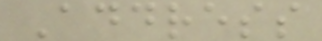Address
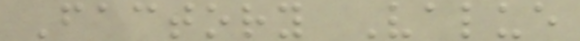Factory Value
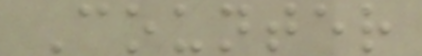Counter
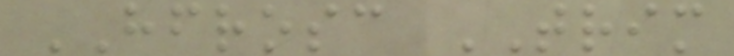HFROSC TRIM
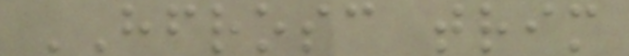HFROSC trim
